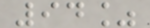94%
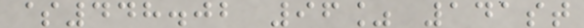$448.02 96% 141st
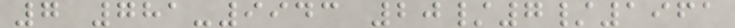7 781-9943 20/7/1961
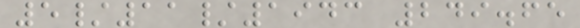5/11/1943 249.65
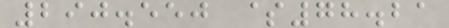290.550 $78.21
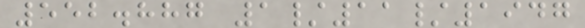552.887 1/11/1947
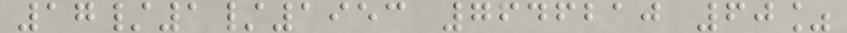17/1/1953 7646210 60%
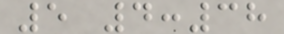5 4:38
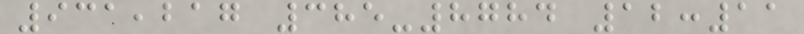931,217 385-8784 12:11
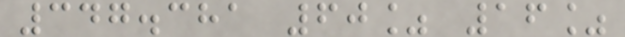347.381 60% 16%
